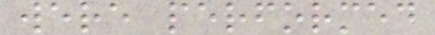were performed
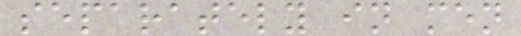separately in men
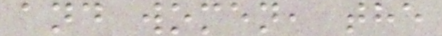and women, the
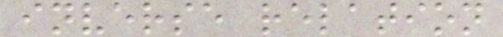inverse relation
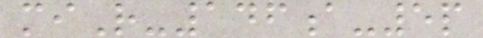miR-146a-5p
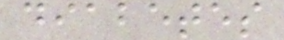diabetes
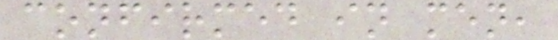confirmed in men,
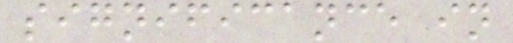significance in
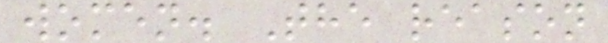women. The reason
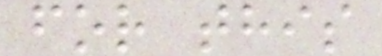for this
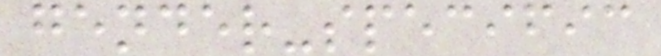gender-specific
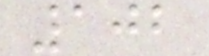102
